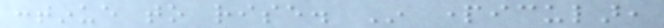continue to rise. In particular,
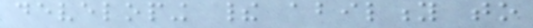developing their ability to
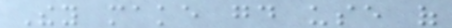They make good use of
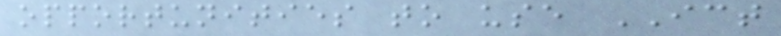opportunities to use ICT
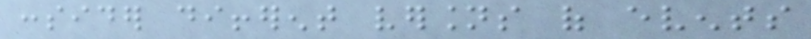consider different versions of events
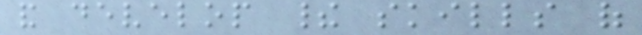and develop their skills of
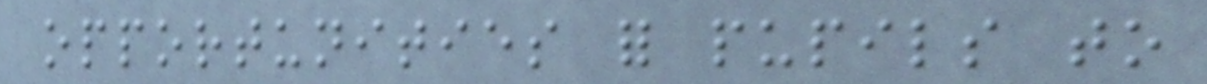opportunities for pupils to
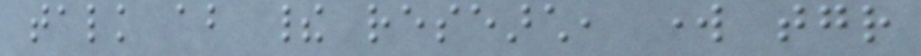talk about their research, work together
